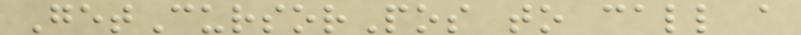GetCursorPos to call a
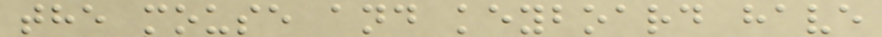the mouse and keyboard have
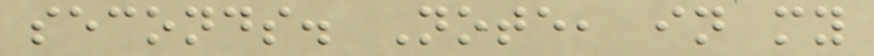seconds. Note, in my
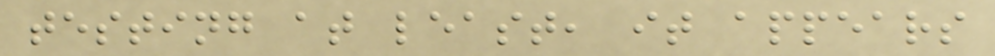testing at least, it appears
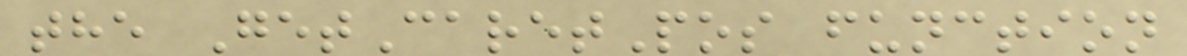the GetCaretPos function
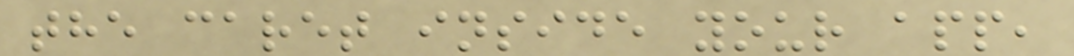the caret inside your app,
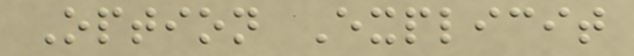Option Explicit
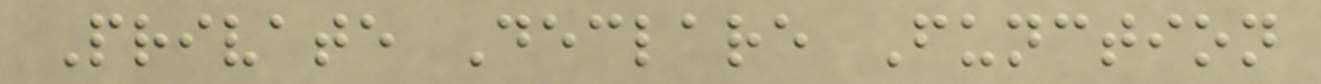Private Declare Function
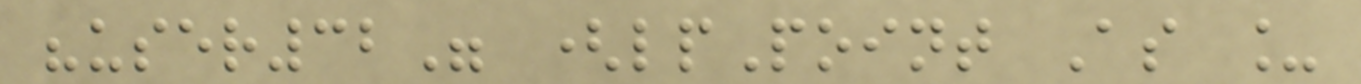"user32" (lpPoint As _
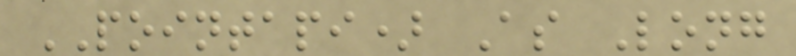POINTAPI) As Long
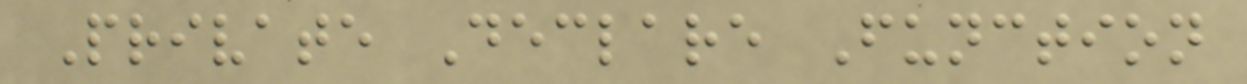Private Declare Function
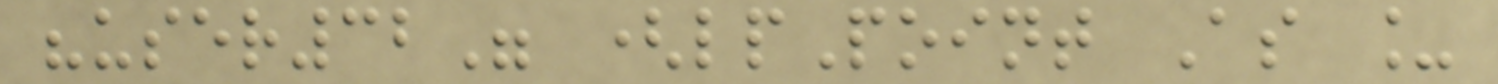"user32" (lpPoint As _
